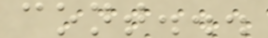cont...
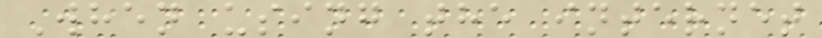When using the internet
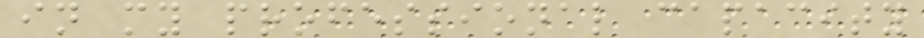in my professional capacity
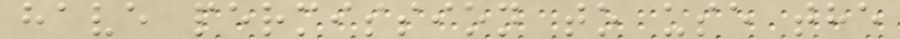have permission to use the
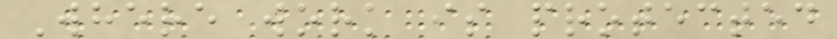Where work is protected
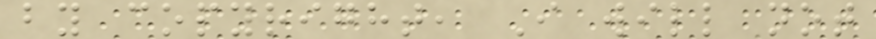by copyright, I will not
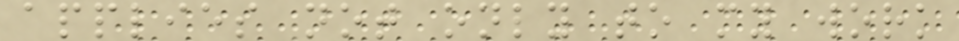applies not only to my work
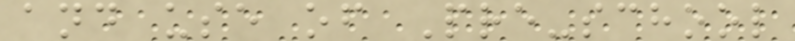and use of Pre-school
